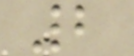2
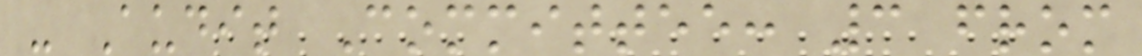- Audit Committee: 3 from
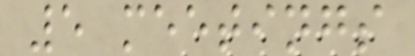5 meetings
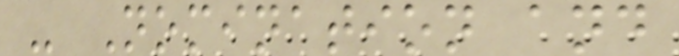- Nomination and
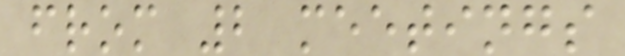from 2 meetings
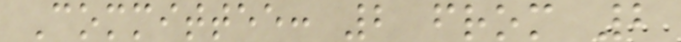Committee: 2 from 2
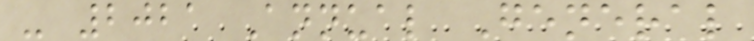- 2021 Annual General
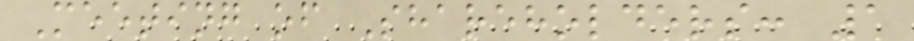Meeting of Shareholders: 1
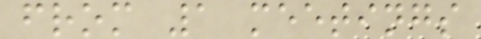from 1 meetings
